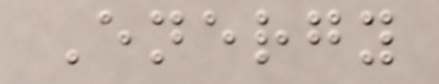Energy
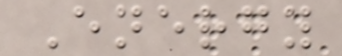Energy
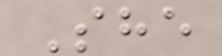She
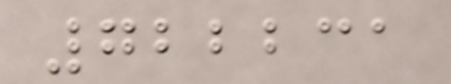722231
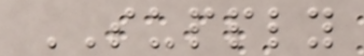SUPPLY
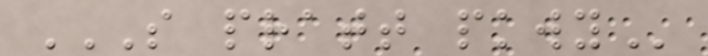S PRATT PKWY
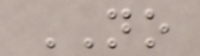NO
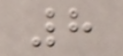8
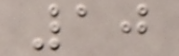10
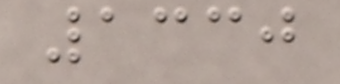1330
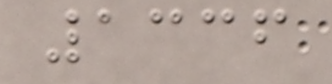1336
